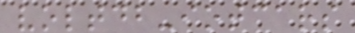voltdb-iotcars
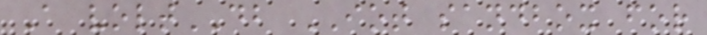A voltDB IOT sandbox for
